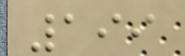199
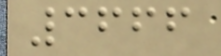3666
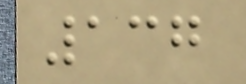137
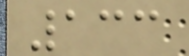133
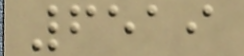6519
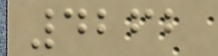4262
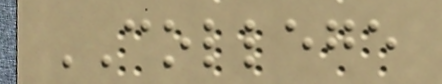COLLEGE
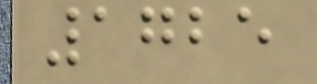1725
